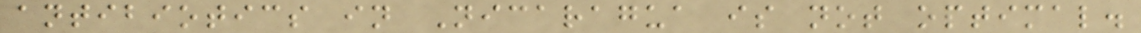antibiotics in Nicaragua is not optimal.
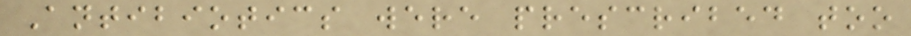Antibiotics were prescribed too
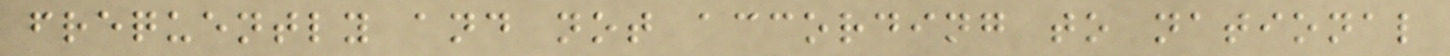frequently and not according to national
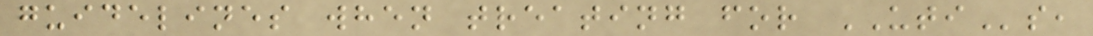guidelines when treating for UTIs,
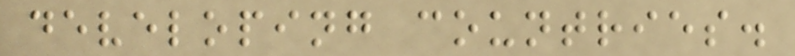developing countries.
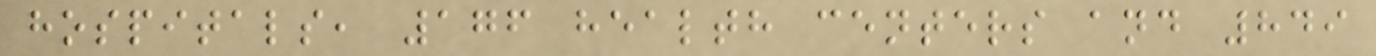hospitals, 176 health centers and 849
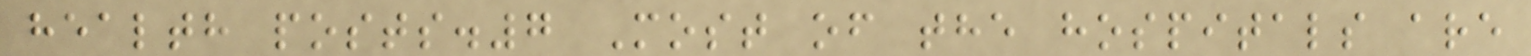health posts.7 Most of the hospitals are
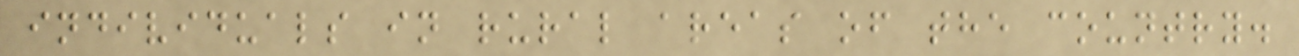individuals in rural areas of the country.
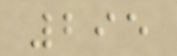295
